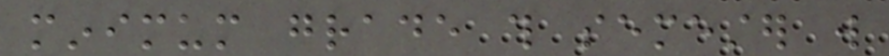minimum grade this semester will
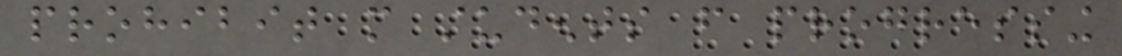prohibit more students from progressing
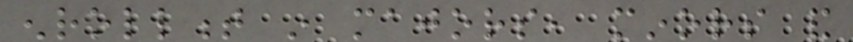enrollment in majors, minors and
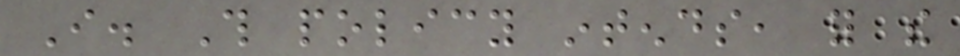I. This policy intends, for the
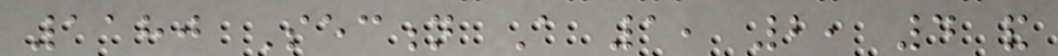1180 Section A 1, 2, 4 and
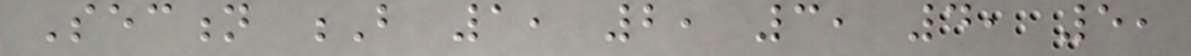Section B 1, 2, 3, 4, 5,
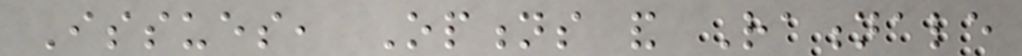Issues, Options and Rationale
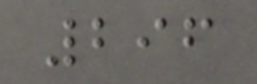296
